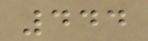444
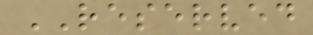RESERVED
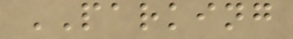PARKING
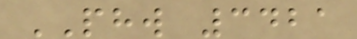PHW 3421
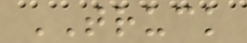TRUCK
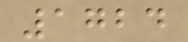1724
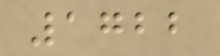1722
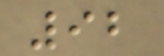92
